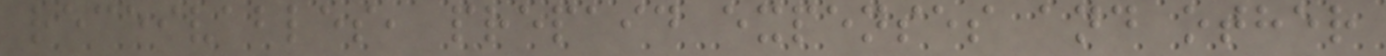receivables, prepaid expenses and other
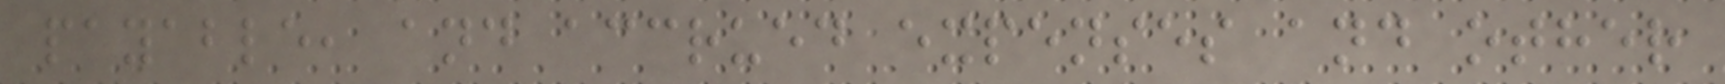payable, and accrued expenses and other
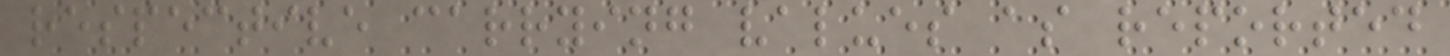respective carrying values as reported
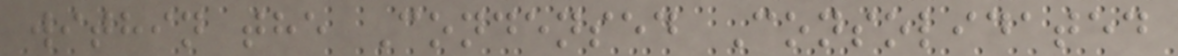within the Condensed Consolidated
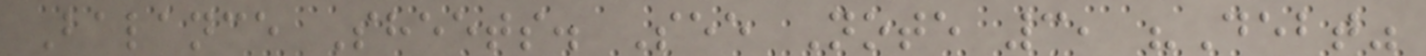Balance Sheets. See Note 3, "Debt"
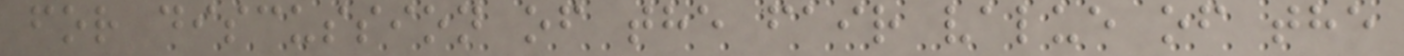for discussion of the fair value of the
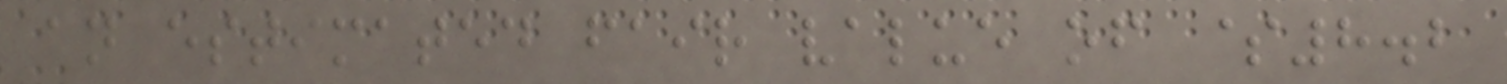an estimated fair value of $8.2
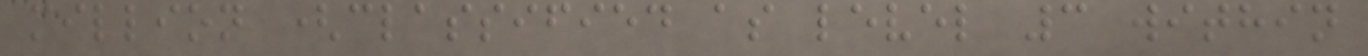million (classified as level 3 within
